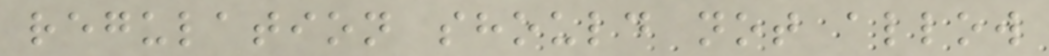regulation should not allow
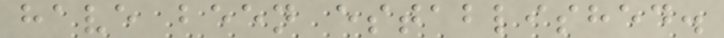have been established.
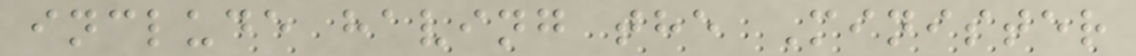include having the Minister
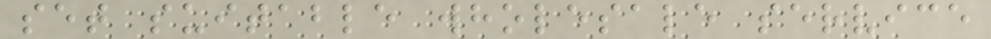set suitable wholesale service
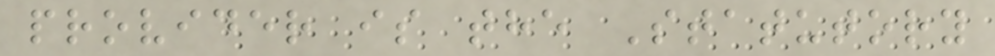provider is the Statutory
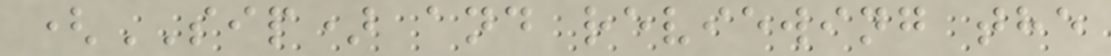(SIP) and reviewing the
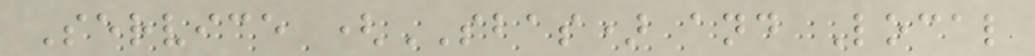Service (SBAS) and Local
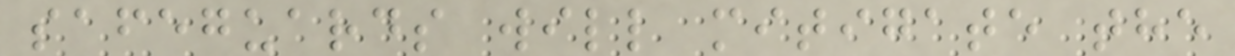safeguards will mitigate the
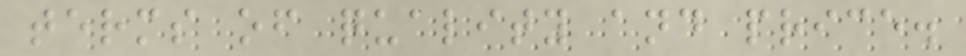terms of quality and price.
